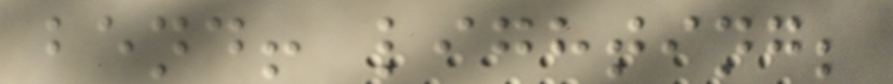bend! lighting;
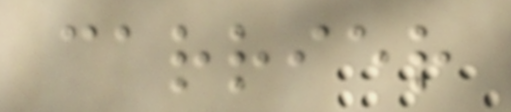carrier
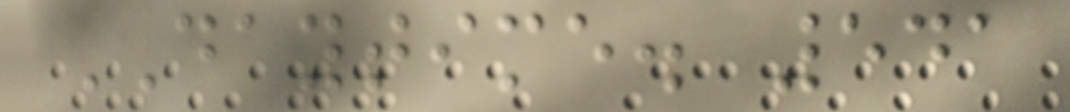DAYTIME. 541
